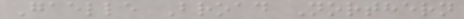Gaelle Broad Northern
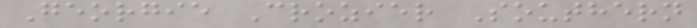Georgie Crozier Southern
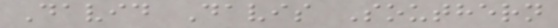David Davis Southern
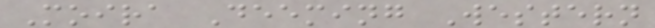Moira Deeming Western
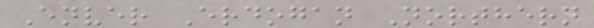Enver Erdogan Northern
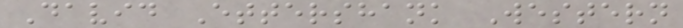David Ettershank Western
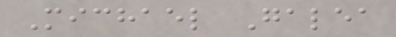Michael Galea
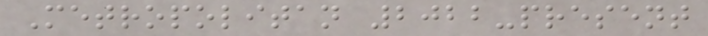Metropolitan 2022-present
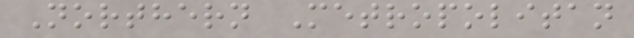Northern Metropolitan
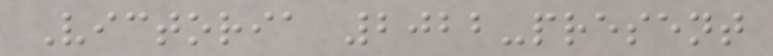Victoria 2022-present
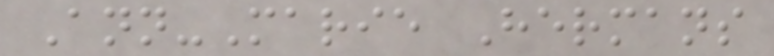Ann-Marie Hermans
